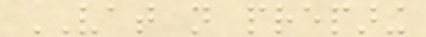VAT not preparing
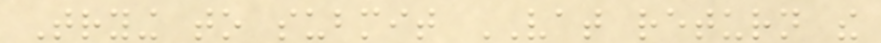Trying to submit VAT return the
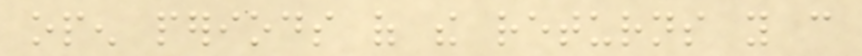open periods of the returns you can
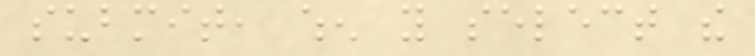submit, when you select the
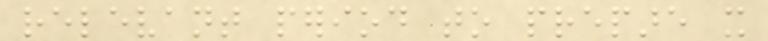relevant period to prepare it
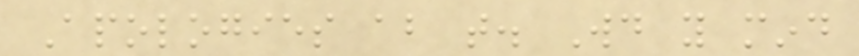Apologies about that. Would you mind
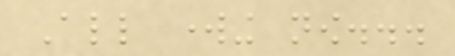All working now...
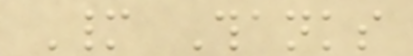Many Thanks
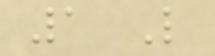1 Like
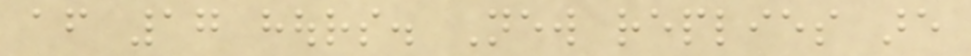after 17 hours. New replies are
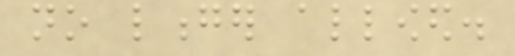no longer allowed.
